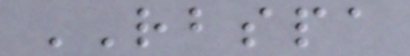RBSPA
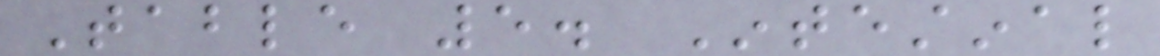Table 5. Intestinal
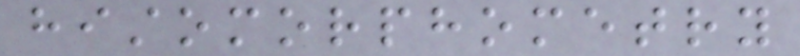histomorphometry
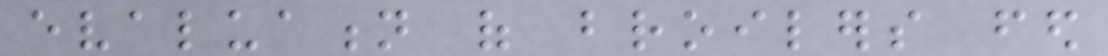evaluation of broilers fed
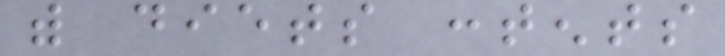with diets contents
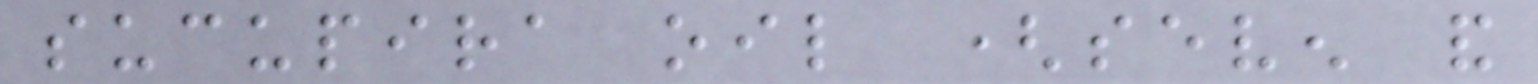sucupira oil (seven and
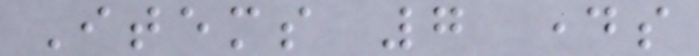Items 7 days
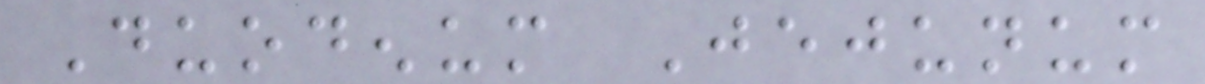Duodenum Jejunum
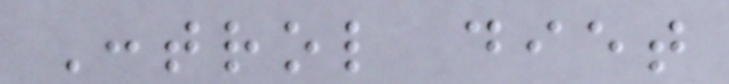Control diet
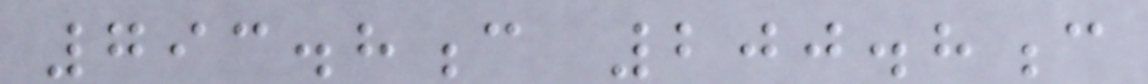793.8c 200.8c
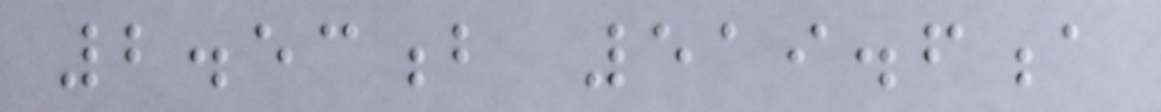2.53b 519.6a
